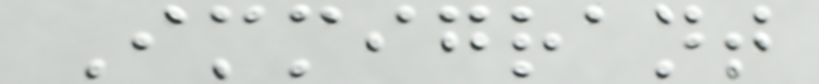Immigrant
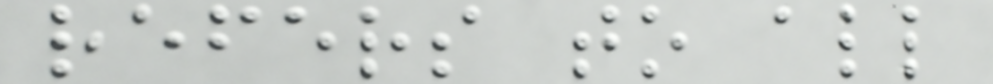refers to all
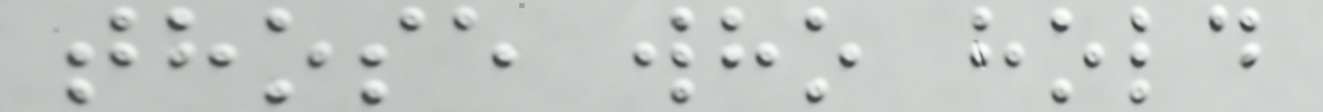those who hold
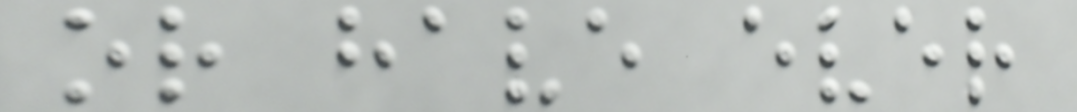or have ever
